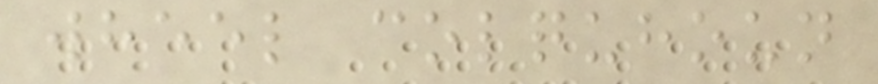wheel colquhoun
